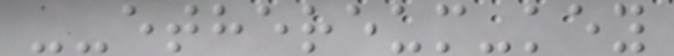--ethereum-key
